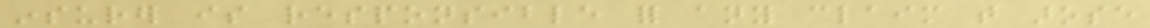insurer is responsible for any claim that arose
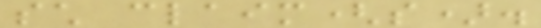such claim(s).
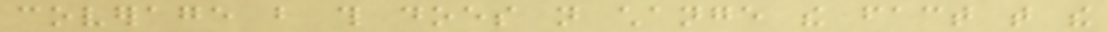coverage but this does not change the fact that the
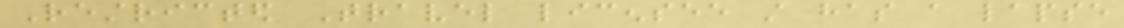Restricted Travel licensee still has a lapse
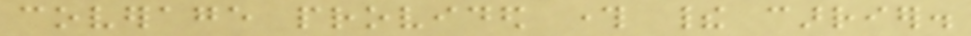coverage provided through their carrier.
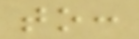to:
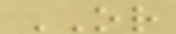OR
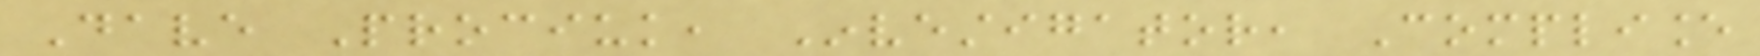Dave Prociuk, Investigator, Compliance
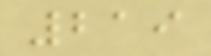219
